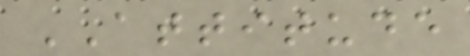ATTITUDE
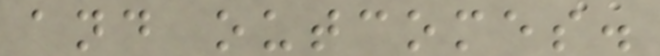and outcomes.
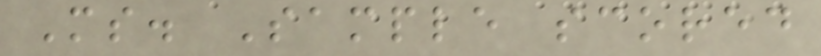Ms. Sample scored
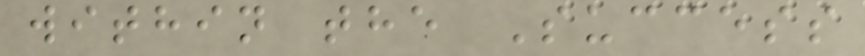within the Success
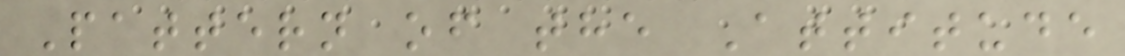Pattern of the Attitude
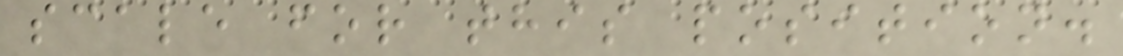scale for this position.
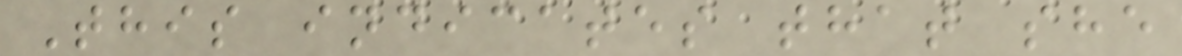This indicates that she
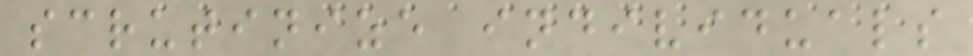scrutinize individuals
